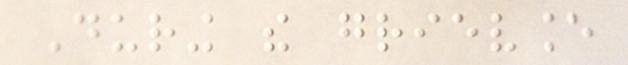During the grievance
